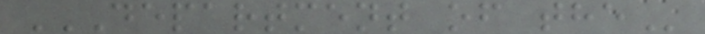DEPARTMENT OF THE
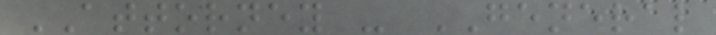ATTORNEY - GENERAL
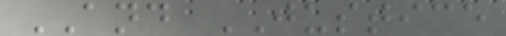AND JUSTICE
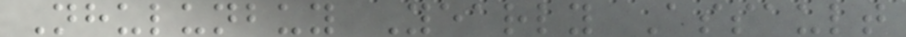Nhulunbuy Yearly Assault
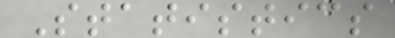Statistics
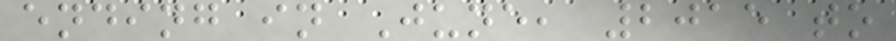ending in June, 2015 to
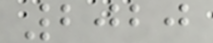2020
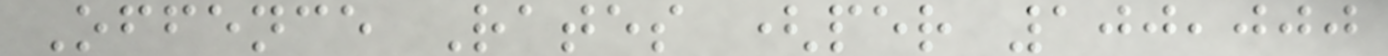Offence Rates (per 100,000
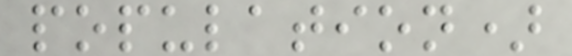population)
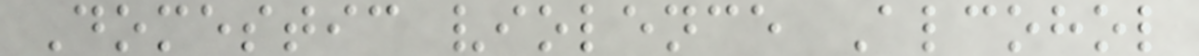Domestic violence Alcohol
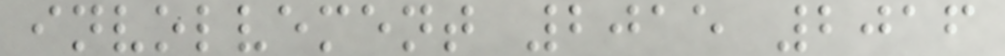involvement 2015 2016
